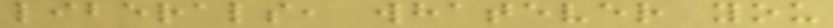liberals, whatever you
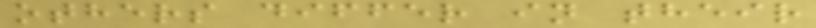others differ in their
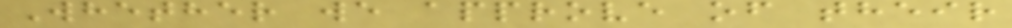Whether we approve of their
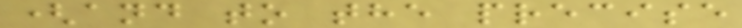(and to the precise
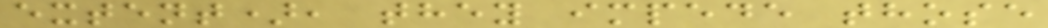extent), they impede those
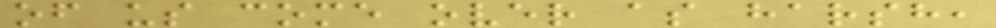of us come over as harsh,
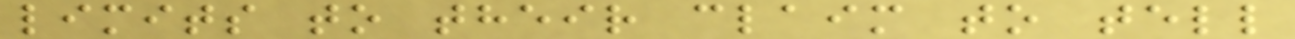limits to their claim to tell
